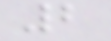2
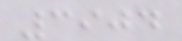3904
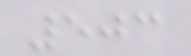503
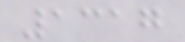1317
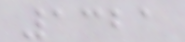1321
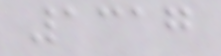1317
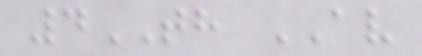4TH AV
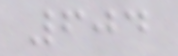604
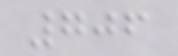706
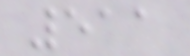511
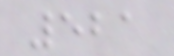521
